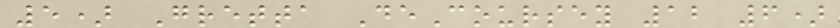5) Gretta DeCoursey 12 6)
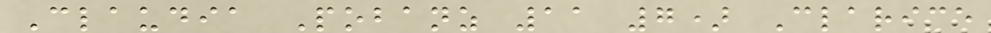Claudia Pobanz 11 7) Clarice
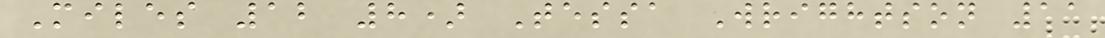Miles 12 8) Tessa Wrightson 11
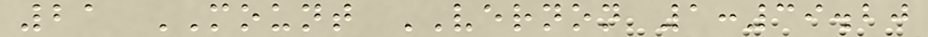21 MOUNT VERNON 1:39.20
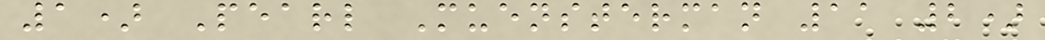1) Pearl Muensterman 11 2)
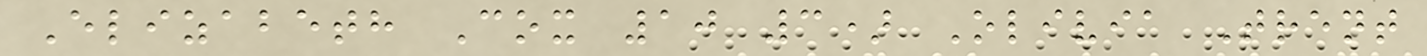Elizabeth Cox 10 3) Olivia Trent
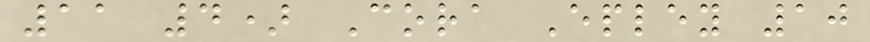11 4) Cora Epley 10
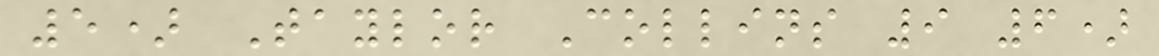5) Taylor Collins 9 6)
